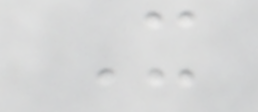It
